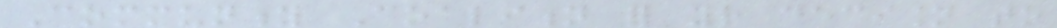Community Coalition for your decision to
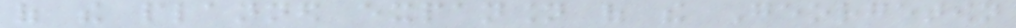of the planned expansion of the Georgetown
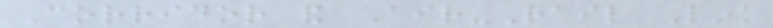Corridor and Air-Rail Link
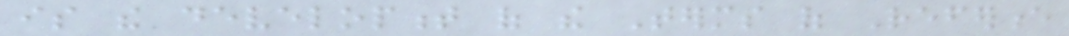is the development of the Terms of Reference
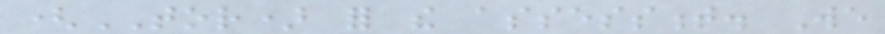(TOR) for the assessment. We
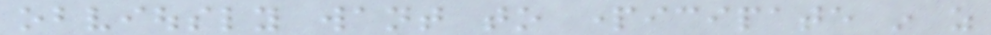obviously want to participate in as
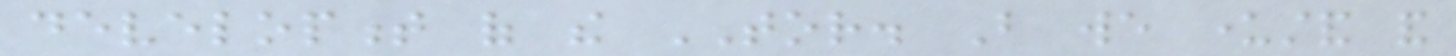development of the TOR. But we understand and
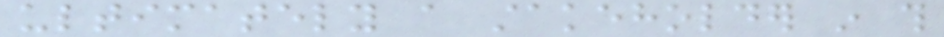ultimately a stakeholder in this
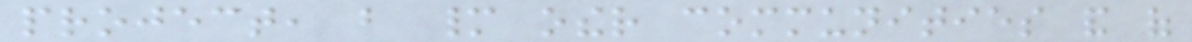project, but many other communities and of
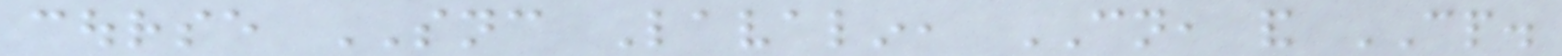course SNC Lavalin, CN, and CP.
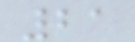21
